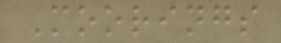Moorings
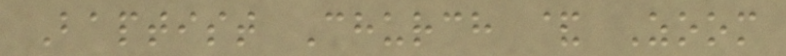Baptist Church & Zoom
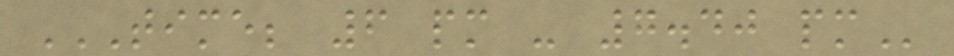TIME; 6 PM - 7.40 PM
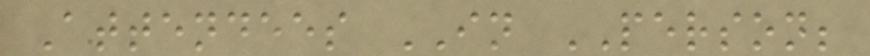Attendees IN PERSON;
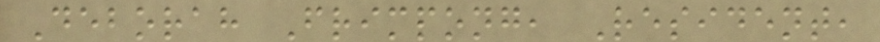Deborah Frimpong, Resident,
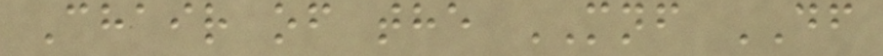Chair of the MNF DF
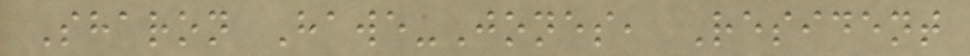Sharon Hawe-Jones, Resident
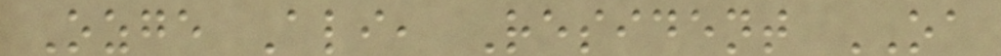Ozge Ali, Resident OA
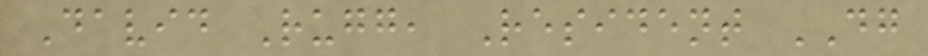David Rugg, Resident DG
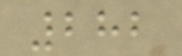282
